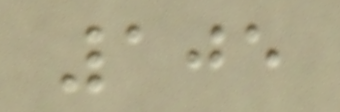105
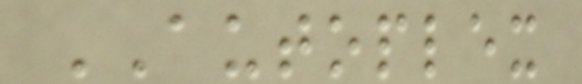AUTOPLEX
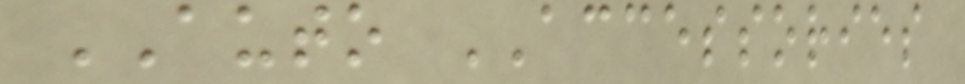AUTO ACCESSORIES
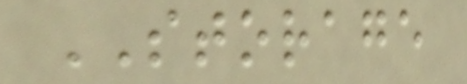STORAGE
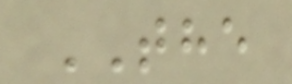THE
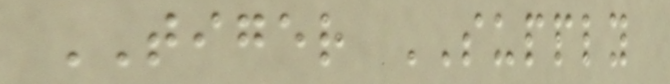TIGER SUPPLY
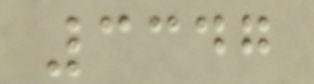3347
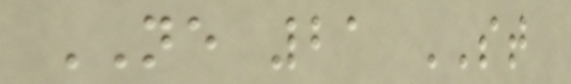NE 21 ST
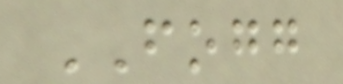FOGG
